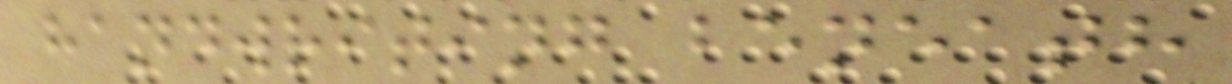handwriting beneath
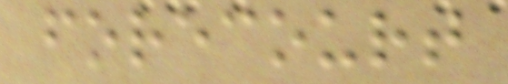forecourt
